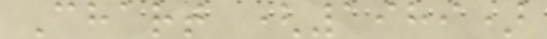Chart (1989)
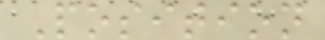Position
